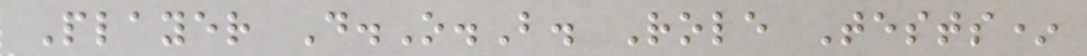Player D.O.B. Role Tests*
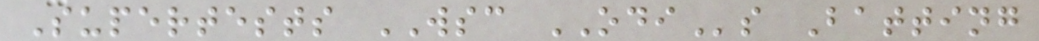Supertests WSC ODIs Batting
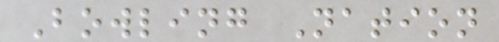Bowling Nation
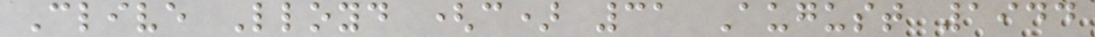Clive Lloyd (c) 31 August 1944
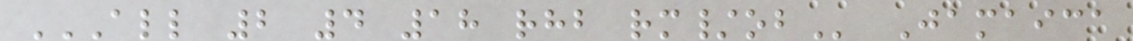ALL 2 4 18 RHB RM/OB Jamaica
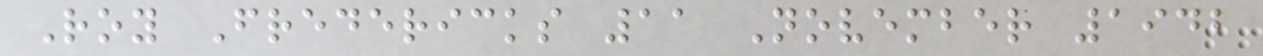Roy Fredericks 11 November 1942
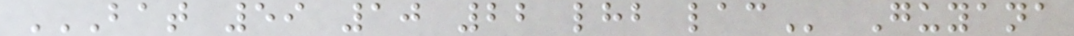BAT 59 10 22 LHB LAC Guyana
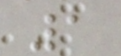1
